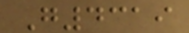G4319
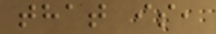that is,
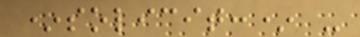*solicit:* -
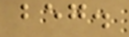beg.
